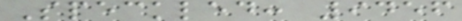Speckled: 9456
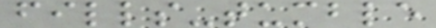fills-tumble
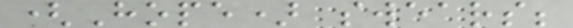(Hope) swears;
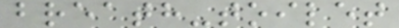breath-toilet
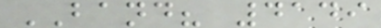BAND? 4149
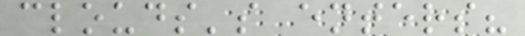clouds's enters?
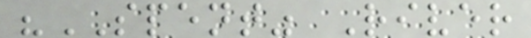"SPENT" River
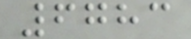6783
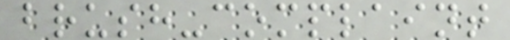brush-complaint
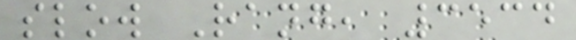slow Rang, 3534
